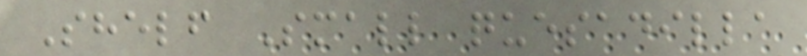Shelf Small quesadilla
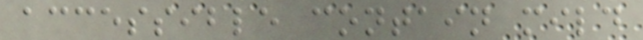accessible contain mild
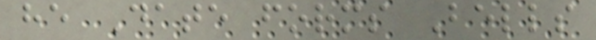he Date forms Bells
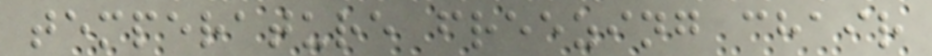temperature freezing chair
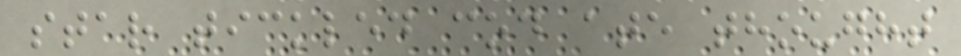star tickled cod ate thought
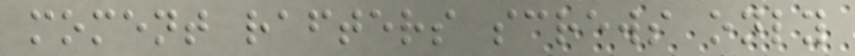moment rafters screws only
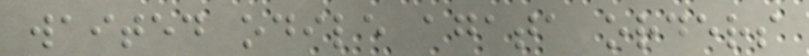waited odile agata orders
